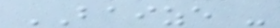BAIZE -
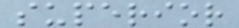superior
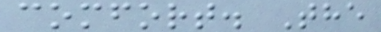comfort. The
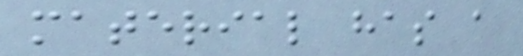material has a
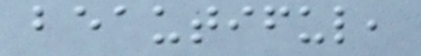beautiful,
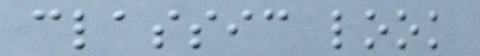classic look
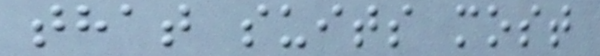that suits most
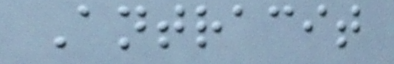Antracit
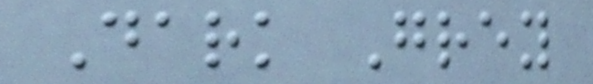Dark Grey
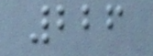226
